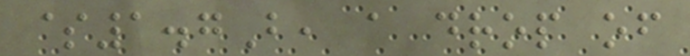$1.7B, a drop of
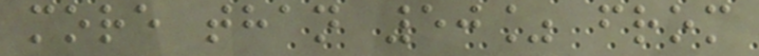more than 50% from
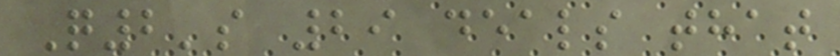Q2's 29 deals that
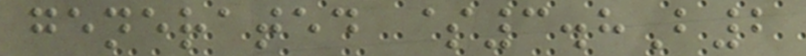generated $3.8B2
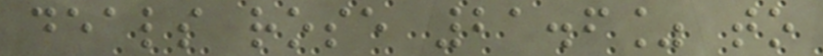deals rose 21.6% to
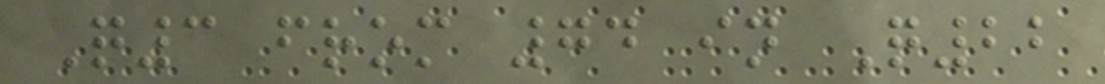Q3 from 74 in Q22
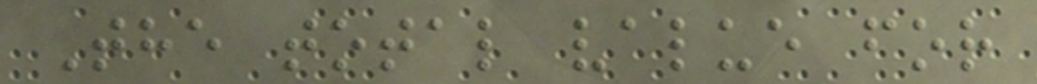The total value for
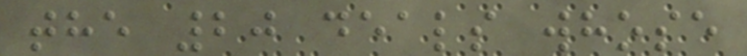the 20 deals whose
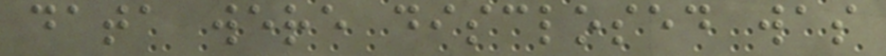data were disclosed was
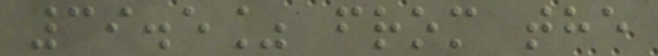39.5% from the
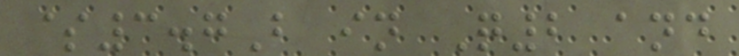$3.7B in Q2 and
